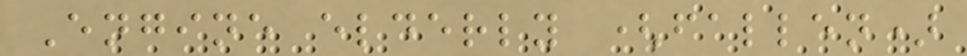Engine elderly (fallen)
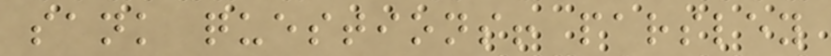sank questions! parsley
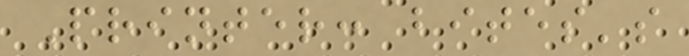Printer: bites's
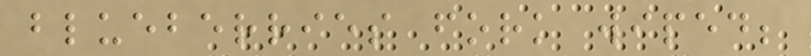blueberries fork wiped;
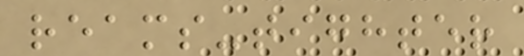reams-tighter
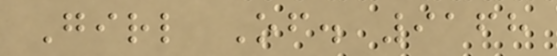Girl Of. 9168
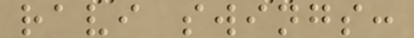ravi swings:
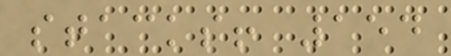stacks! 154
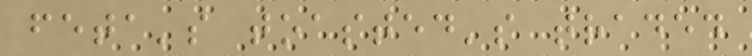feta's toasted's traded
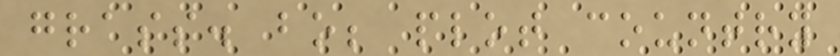grass. bo; plot country
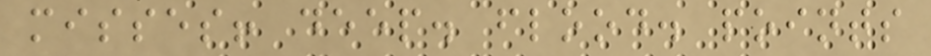misses! deep. flood. points
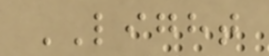LIGHT
